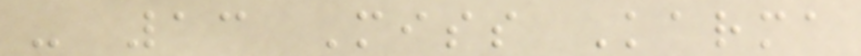- 13 Miss Karma
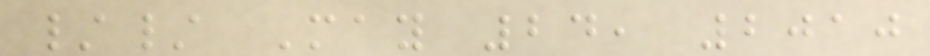// May 24, 2010
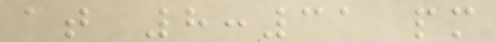at 8:31 pm
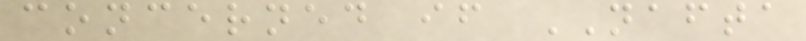concerned if NAFTA
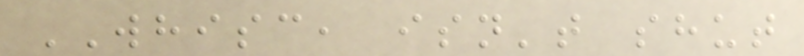WHISC, isn't shut
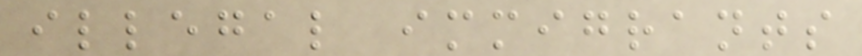illegal immigrants
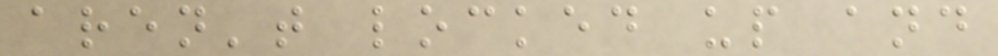aren't locked up and
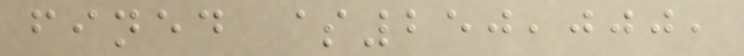fined $250,000,
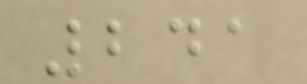241
